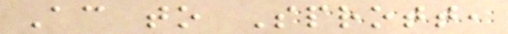According to Sprott,
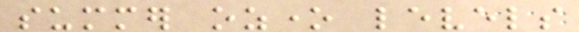summer ozone levels
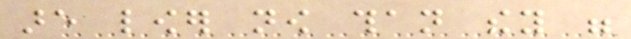are lower now than they were
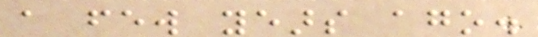a few years ago.
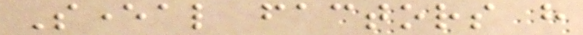Several factors have
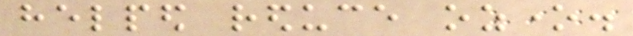helped reduce ozone.
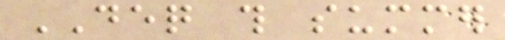DEQ this summer
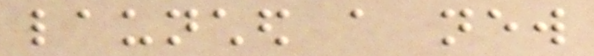launched a new
